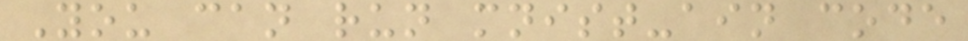You can run mnist-ain code
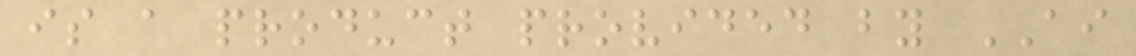is a product provided by AI
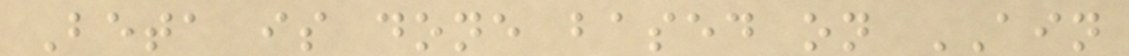Beta is done based on AIN
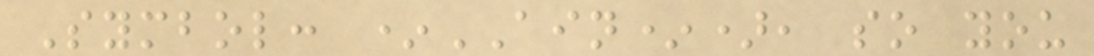Symbol: *AIN*), so you
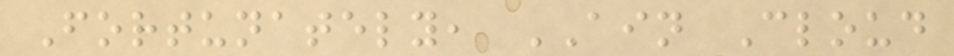Fortunately, AIN Cloud
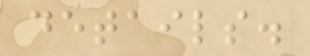details.
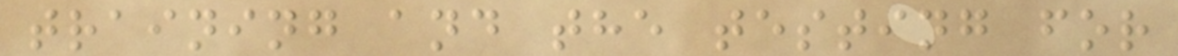training and the testing for
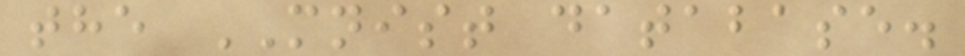the MNIST database.
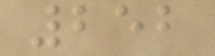252
